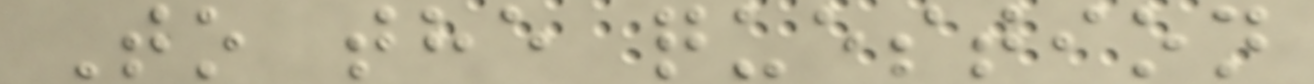To the question
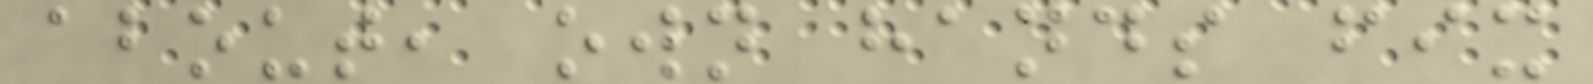about, own hands fix
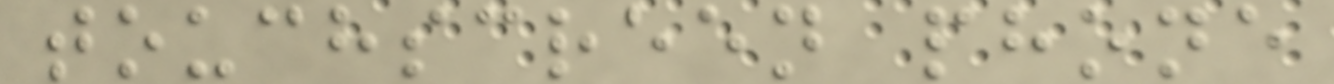touchscreen phone
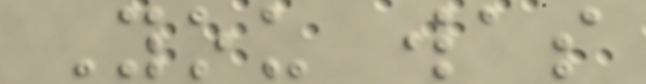You was
